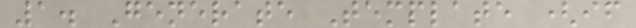1. Generate Template (if
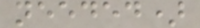needed)
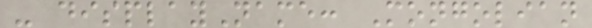- displayName: Mongolian
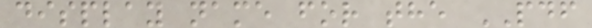display name for the PDF
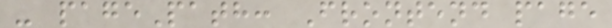- pagePath: Frontend page
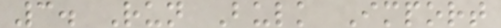3. Run Bulk Import
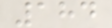184
